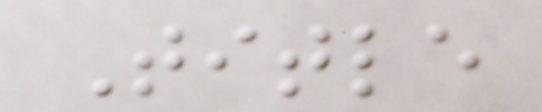Title
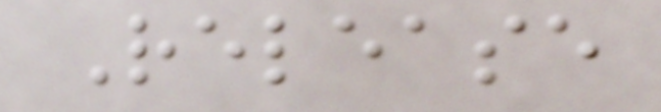Release
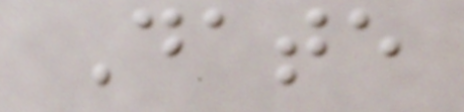Date
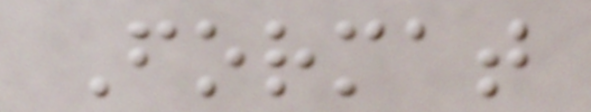Format
